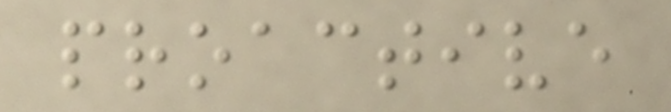proactive
